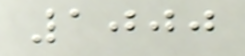1000
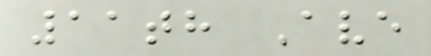11th Ave
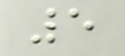5
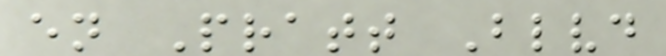en Pratt Blvd
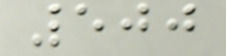500
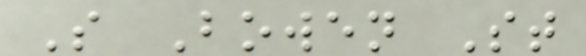S Bowen St
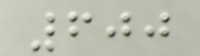600
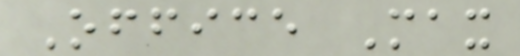Office Max
